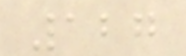127
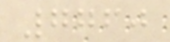7760
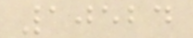10524
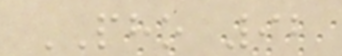PHO 92
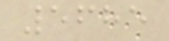5685
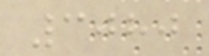3080
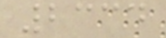2334
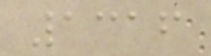1316
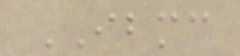IBMC
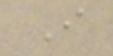I
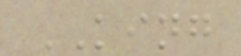KING
